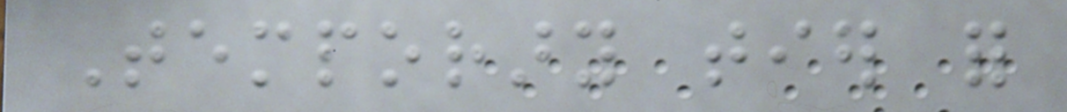Temporary tier for
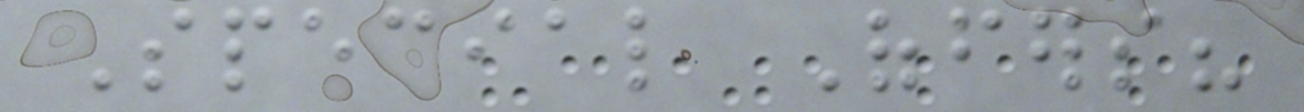Special Offers?
